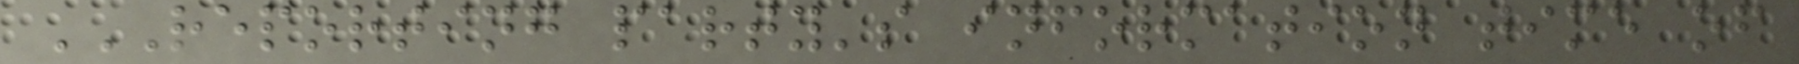REPORTING PARTY'S INFORMATION TIME OF
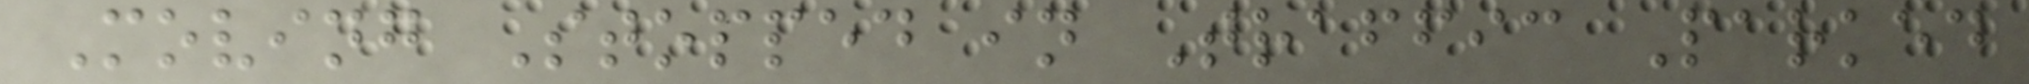Moving Stopped in Traffic Parked
